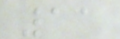11
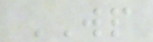WP
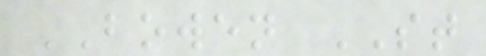BOWEN ST
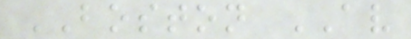BOSTON AV
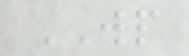WP
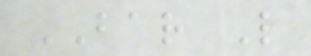BAR L
